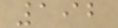192
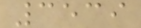3539
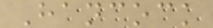Hancock
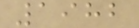1982
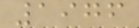1976
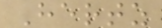Hertz
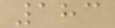183
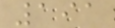191
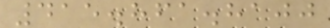415.861.8100
